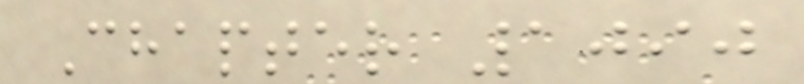Chapter 1090
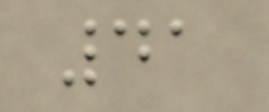41
